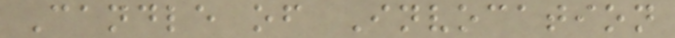Candle of Invocation
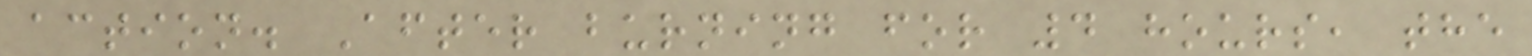action. After burning for 4 hours, the
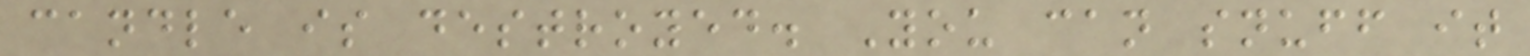candle is destroyed. You can snuff it
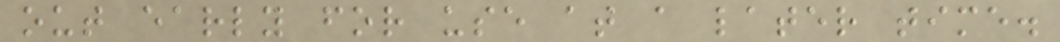out early for use at a later time.
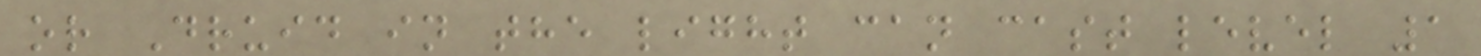or Druid in the light can cast level 1
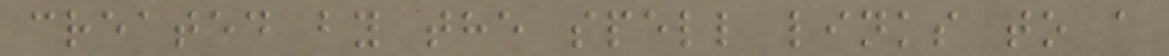created by the spell links to a
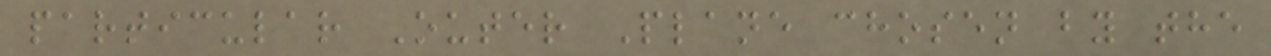particular Outer Plane chosen by the
